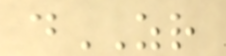dZR
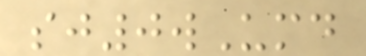sj0wUmd
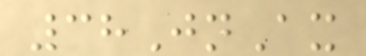38JnAx
